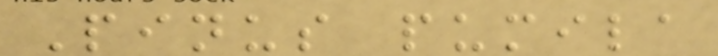Pinus pumila
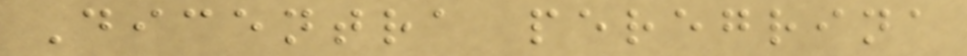Dicentra peregrina
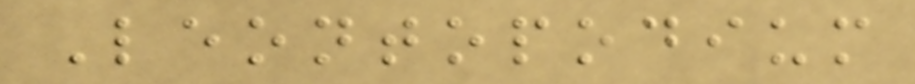Leontopodium
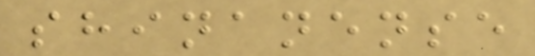shinanense
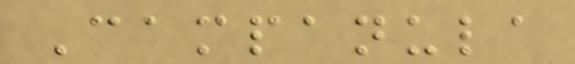Campanula
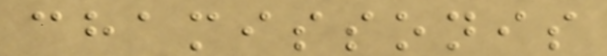chamissonis
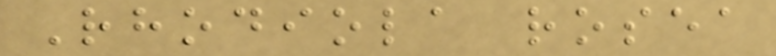Rhodiola rosea
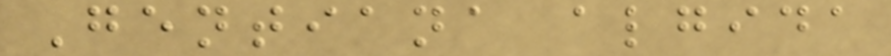Gentiana algida
